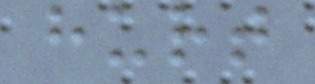hurt
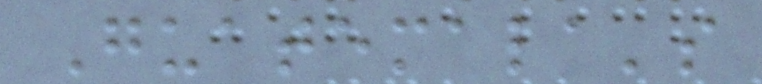Guatemala's
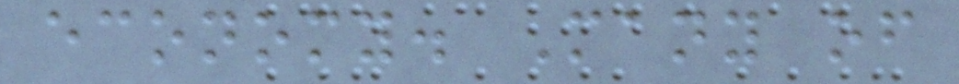economy. Many of
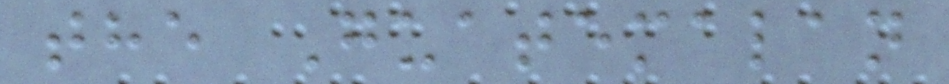the Guatemalan
